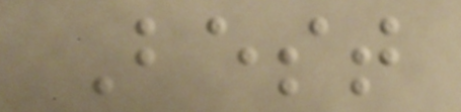Best
